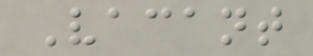Vacant
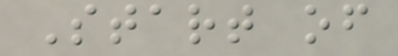Start of
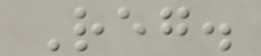Reg.
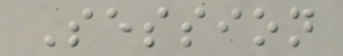Session
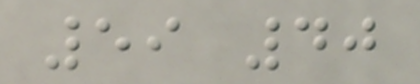59 40
